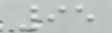95
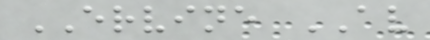ERVINE AV
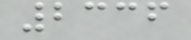2336
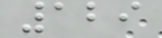129
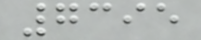7395
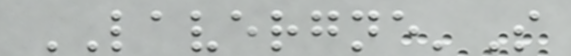LAVERGNE'S
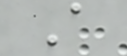A
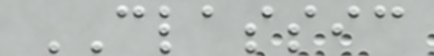CLASSIC
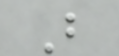B
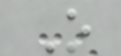O
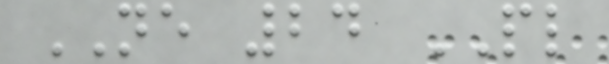NE 24 PL
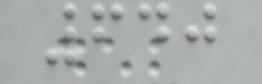640
